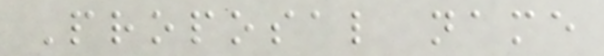Proposal name
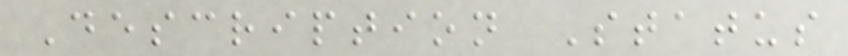Description Status
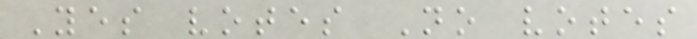Yes votes No votes
